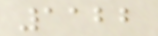1122
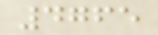4765
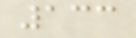133
